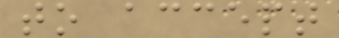to accept
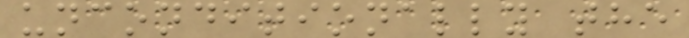unconditionally the
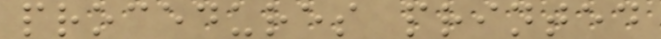procedures printed
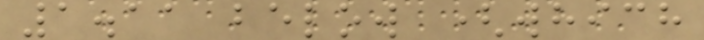1.11 below (which
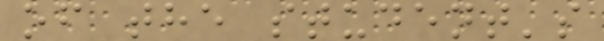of the student's
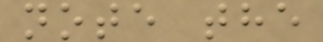note the
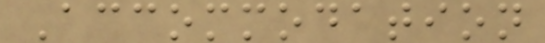Accommodation
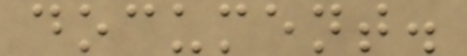document.
